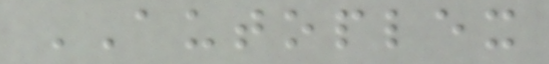AUTOPLEX
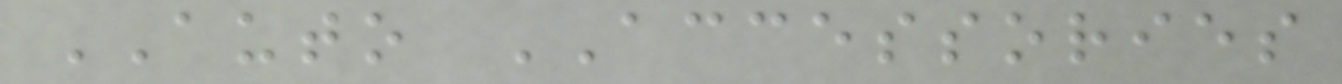AUTO ACCESSORIES
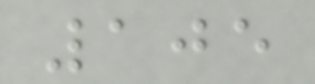105
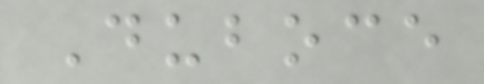Duboce
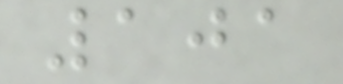101
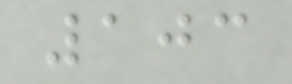103
